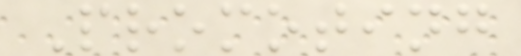Promoting
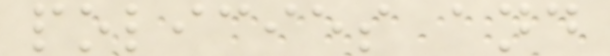policies and
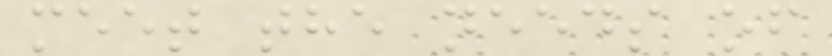meet the needs of
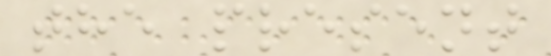the present
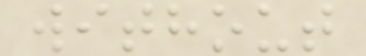without
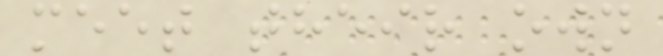meet their own
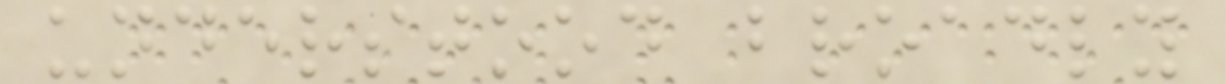understood broadly
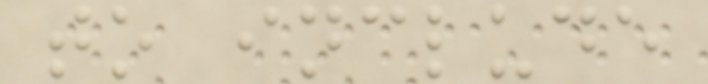to include
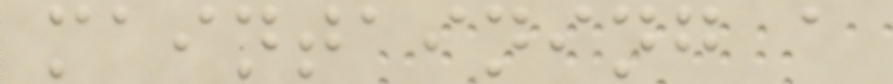maintaining a
